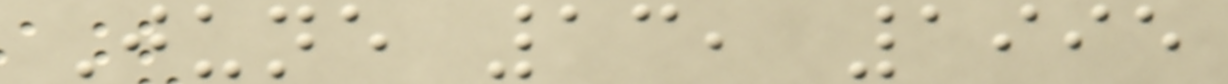June 13, 1995
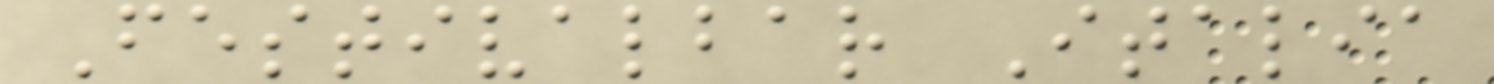Festivalbar Italia
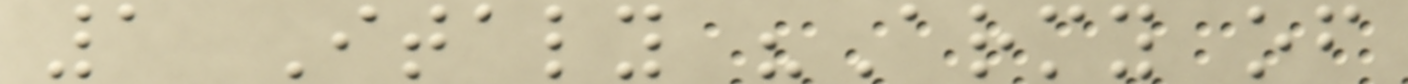1 Italy "Army of
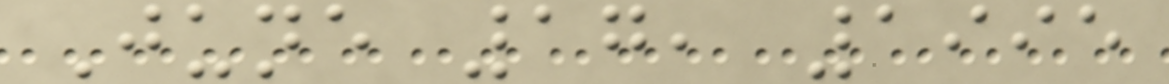June 17, 1995
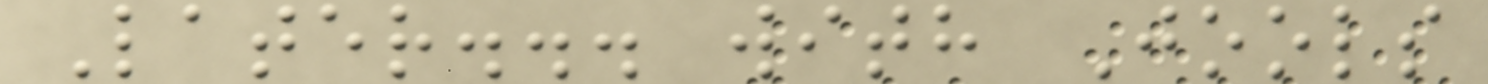Later... with Jools
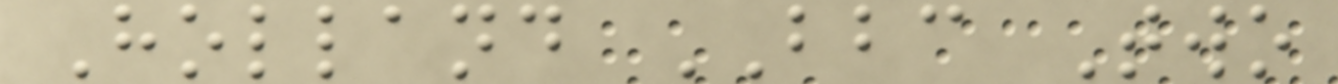Holland BBC Two
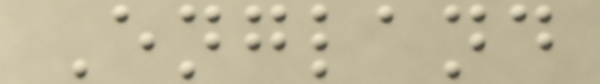England
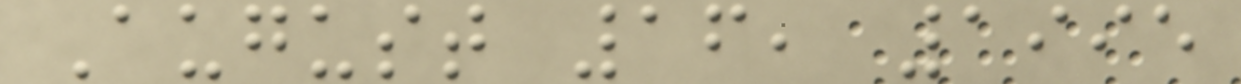August 16, 1995
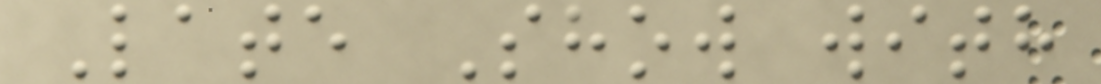Late Show with
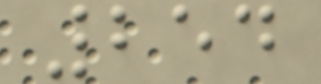254
